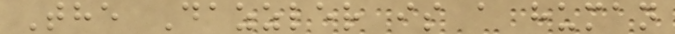The Dazzler is a human
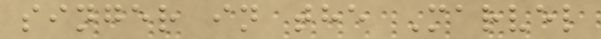singer in the Marvel
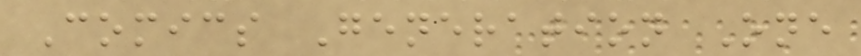Comics Generation One
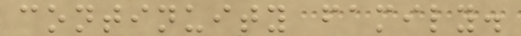continuity family.
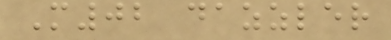M02 dazzler
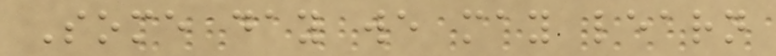Some day we may learn
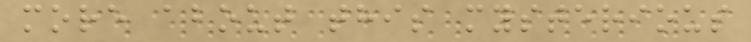more about this mysterious
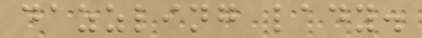dazzling lady.
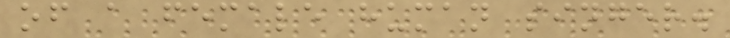of a female human singer.
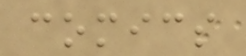comics
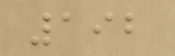192
